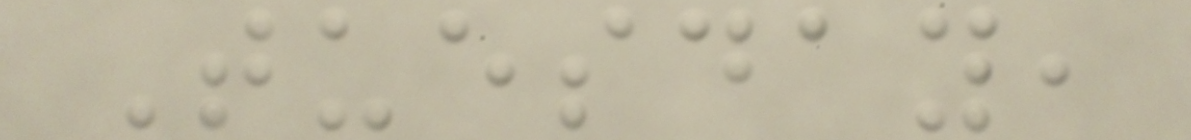Tuesday,
